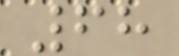68
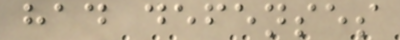had defenses
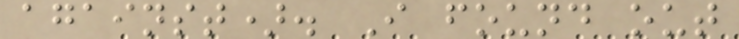against). I found out
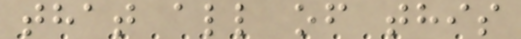that all of this
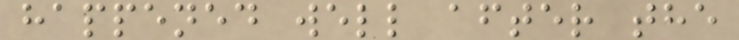happened well after the
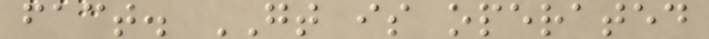fact. GT is operated
